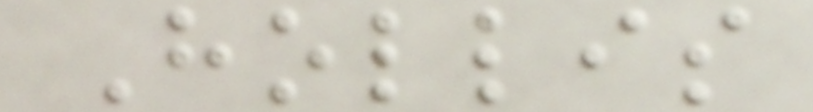Hollis
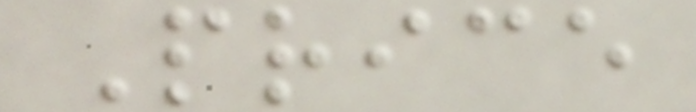Price
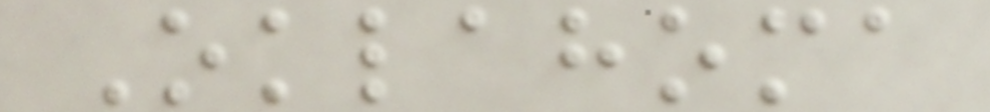Oklahoma
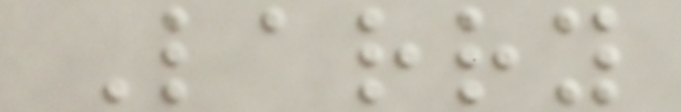Larry
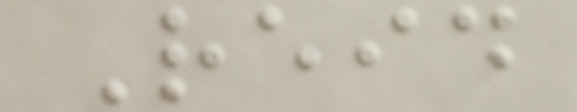Reid
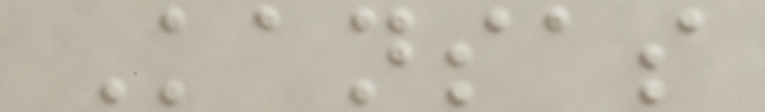Kansas
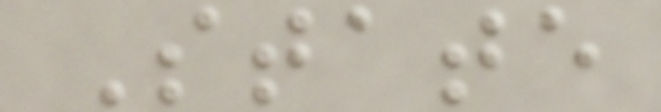State
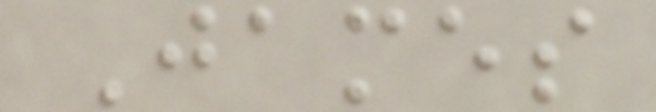James
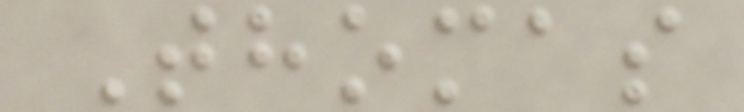Thomas
